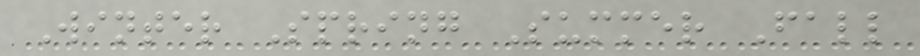Winter Spring Summer Fall
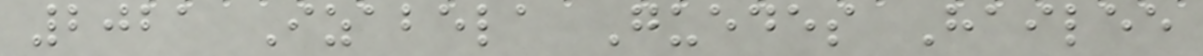2021 Izabela Guedes Hailee
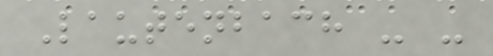Lautenbach - -
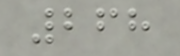268
